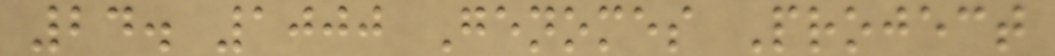24. 1000 Genomes Project
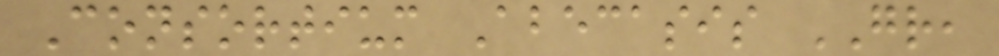Consortium Abecasis GR,
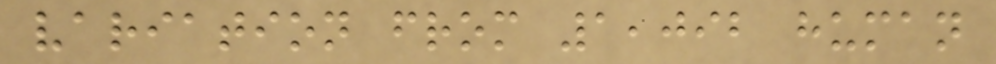variation from 1,092 human
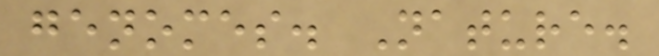genomes. Nature.
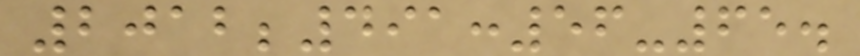2012;491:56-65.
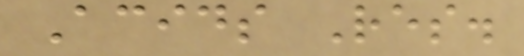Acids Res.
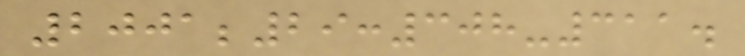2001;29:308-311.
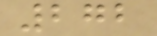272
